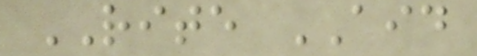RITE AID
